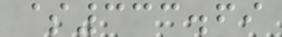$333.69
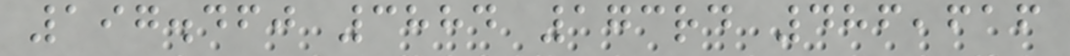197.460 3884 173rd 486,616
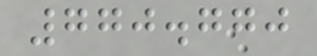770.770
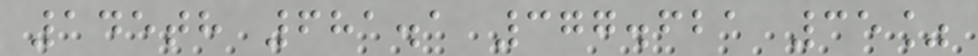145th 681.1 377.621 35%
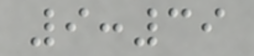9:39
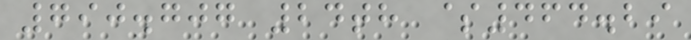790.707 24th $464.29
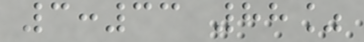3:33 88%
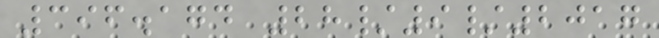396.174 28/9/2017
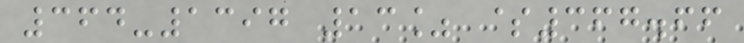364-1397 13% $367.66
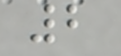2
